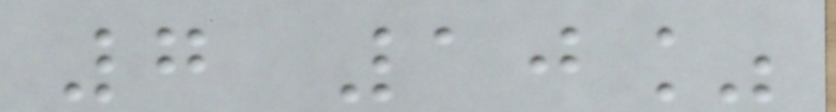7 10%
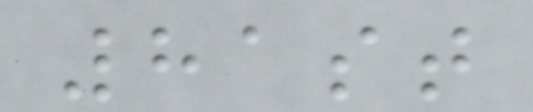81st
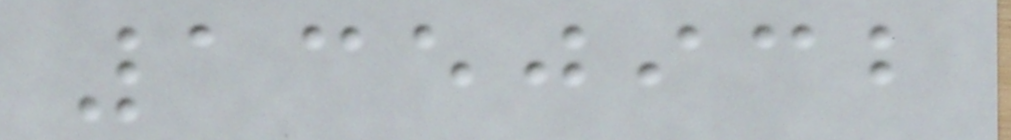1350932
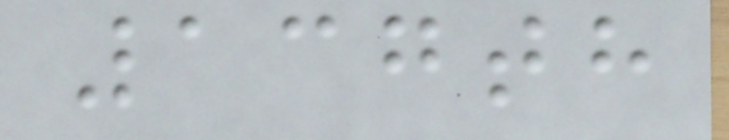137th
